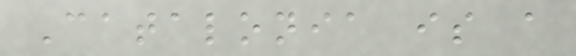Catalonia is a
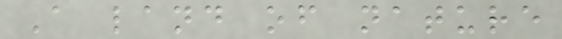A land of nature
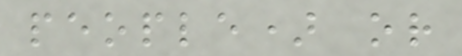people) or
